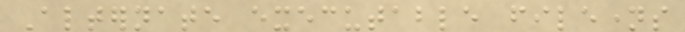Alternate executable filenames
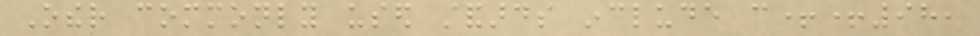Other commonly used standards include c++98,
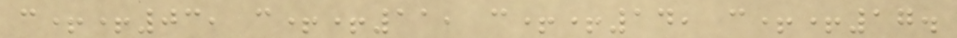c++03, c++11, c++14, c++17.
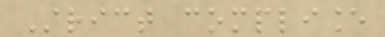Strict compliance
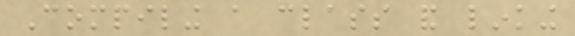Compiling a class and linking
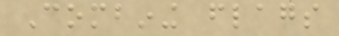Combining flags
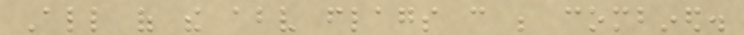All of the above flags can be combined.
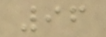96
